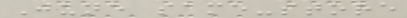June same-store
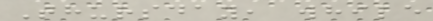Thursday, while
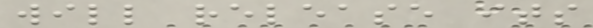will release its
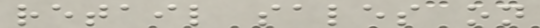retail sales on
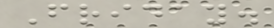Friday.
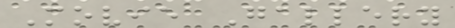Movie Gallery
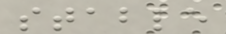stable
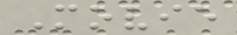Movie
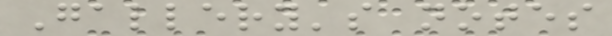Gallery's notes
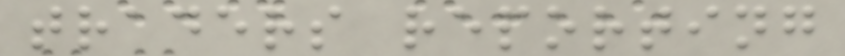traders reporting
